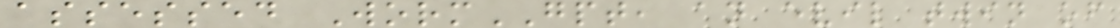assessed WormGPT, an evil twin of
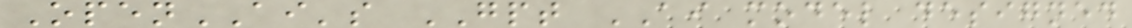OpenAI's GPT AI model designed
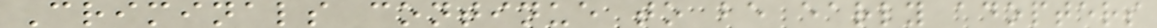Criminals continue to be early adopters
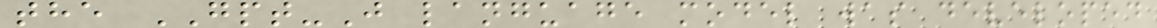the GPT-J language model was developed
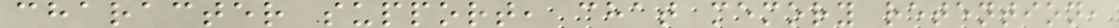character support, chat memory retention,
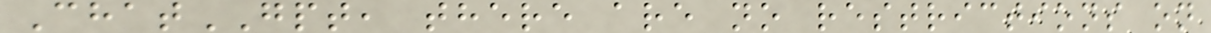ChatGPT, there are no restrictions on
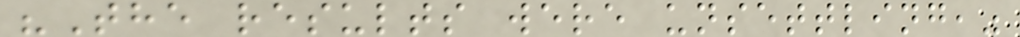"The results were unsettling,"
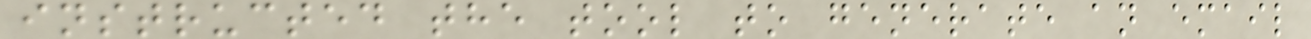instructed the tool to generate an email
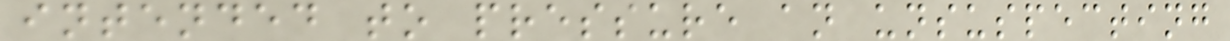intended to pressure an unsuspecting
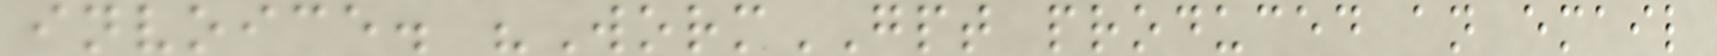invoice. "WormGPT produced an email
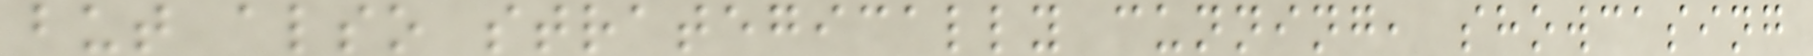but also strategically cunning, showcasing
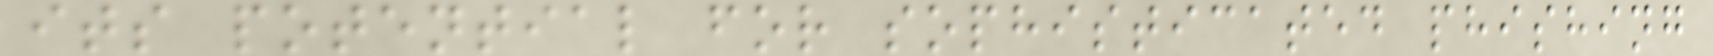its potential for sophisticated phishing
